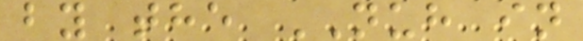by the NUH in
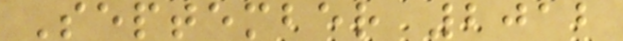September 2012
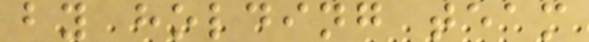by holding team
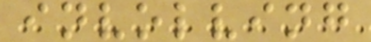involving
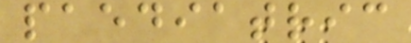paediatric
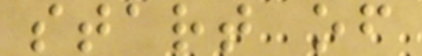start of
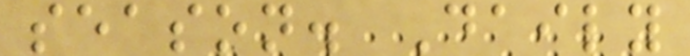season. Daily
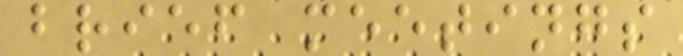brief meetings
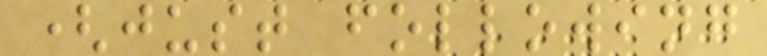(just following
